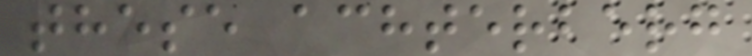these achterberg
